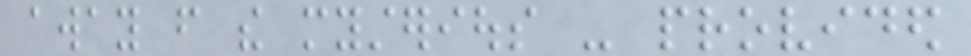away from the mysterious - provided
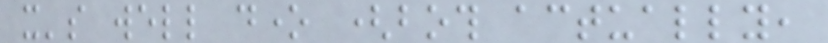it's well done (both actually,
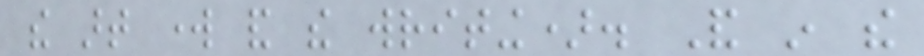the art work and the writing). And in the
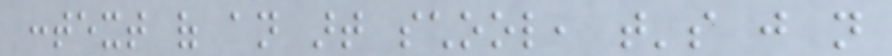context of an art school, that's just not
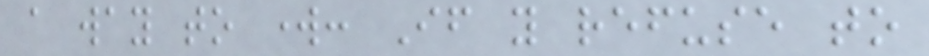a way to work: If you refuse to
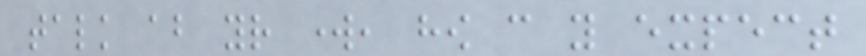talk about your work, how can you expect
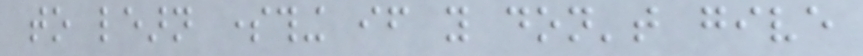to learn something if you don't give
